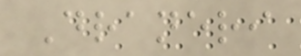Draneri
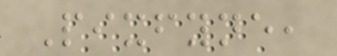Pixfyne,
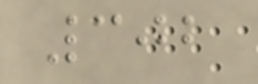302
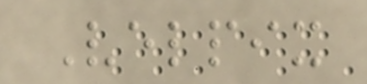Velpix
